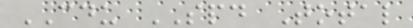CDU SPD Total
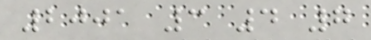2001 3 4 7
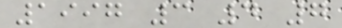1997 3 4 7
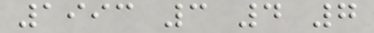1993 3 4 7
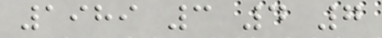1989 3 4 7
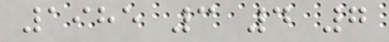1985 3 4 7
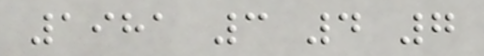1981 3 4 7
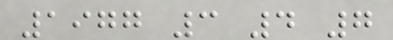1977 3 4 7
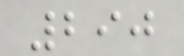290
